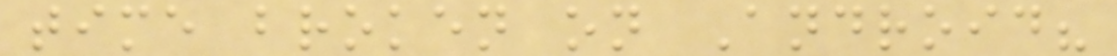time broken on Android?
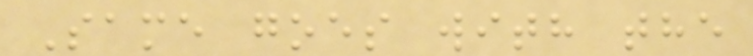Same goes with the
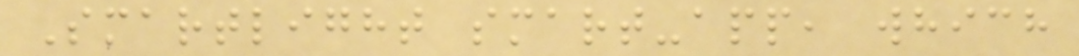Smartlight smart-app, which
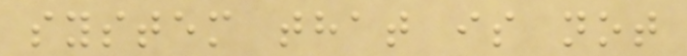system that is not
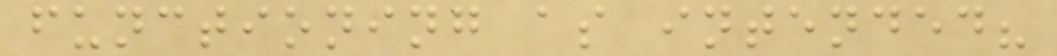functioning as intended?
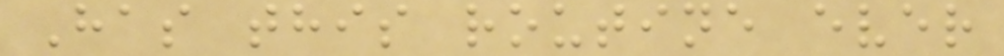Has this routine ever
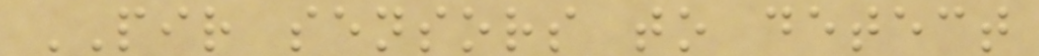PIR sensors to detect
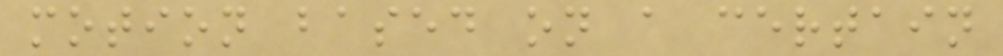motion based on a certain
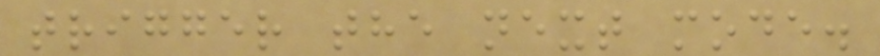trigger the next mode.
